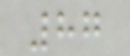87
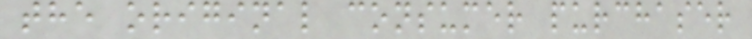the original consumer purchaser
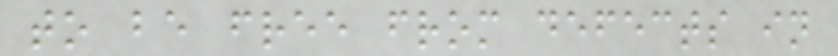to be free from defects in
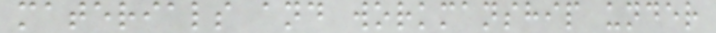materials and workmanship under
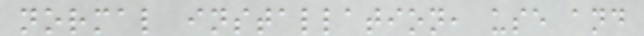normal installation, use and
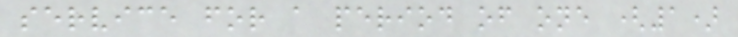service for a period of one (1)
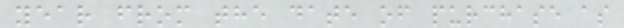year from the date of purchase as
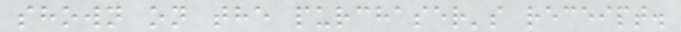shown on the purchaser's receipt.
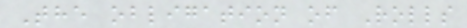The obligation of Rolls
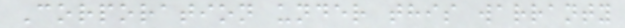Corporation under this warranty
